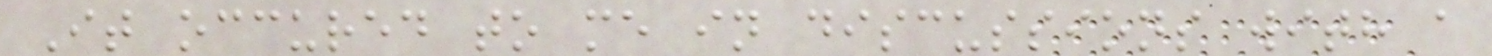It occured to me in discussions with a
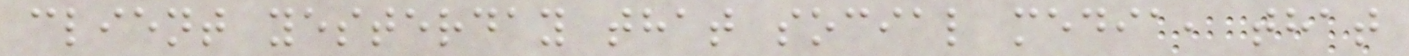client yesterday that social media, that
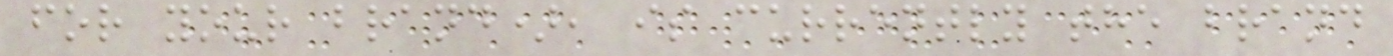for your brand), is currently the brand
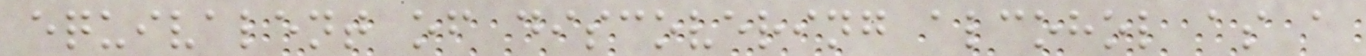equivalent of discovering alcohol as a
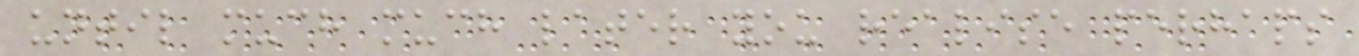until much much later you realise perhaps
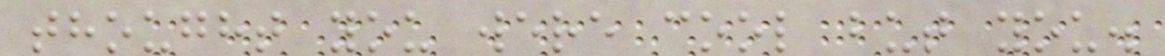thought you were cool but you.
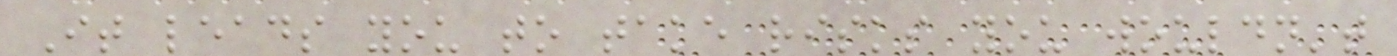It leads you to take risks you wouldn't
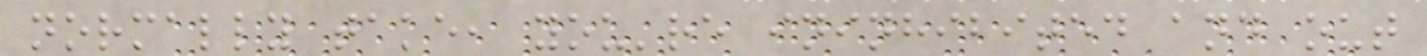normally take, you're ininhibited and out
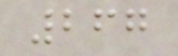267
